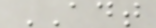ADT
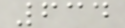634
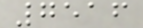7516
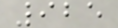925
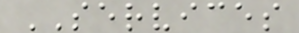SERVICES
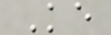Ke
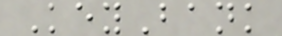KeyBank
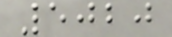5020
